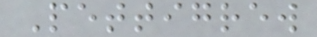Pettigrew
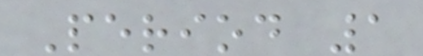Period 1
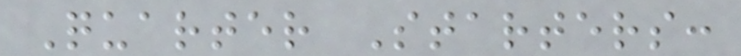Quarter Starters:
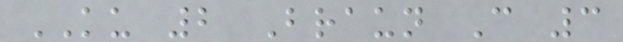KU 2 Braun C 3
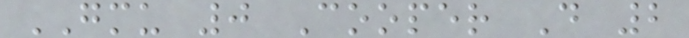GMU 0 Cooper D 2
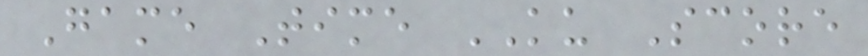Game Time KU Score
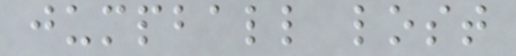jumpball lost
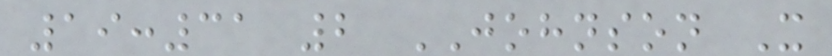19:31 2 JOHNSON X
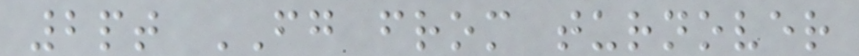2pt FG from turnover
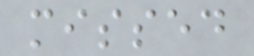missed
